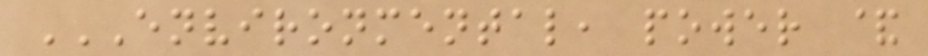ENVIRONMENTAL, POWER &
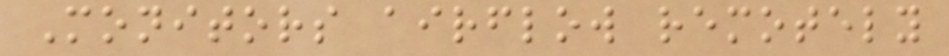Monitors airflow remotely
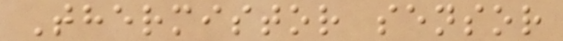Thermistor sensor
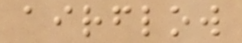airflow
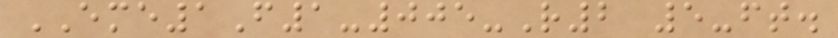EME1F1-005-R2 5-ft.
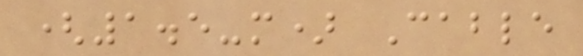(1.5-m) Cable
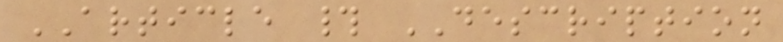ARTICLE # DESCRIPTION
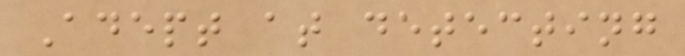Adept at detecting
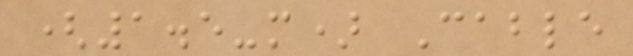(1.5-m) Cable
